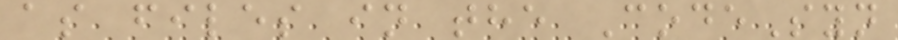as files in the CodeSyn
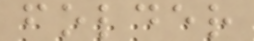folder
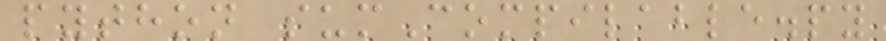python sumCompilable.py
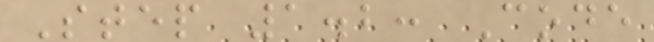Step 1.2: Code
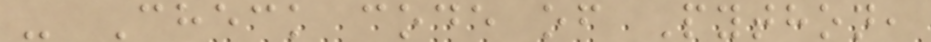- Check code of Python,
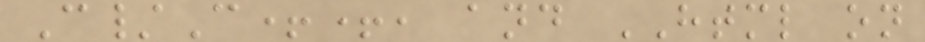C/C++, and HTML on
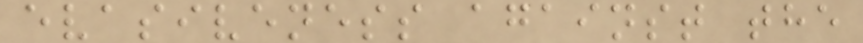evasiveness against the
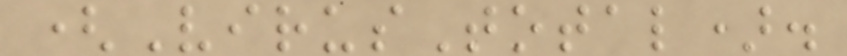(VirusTotal).
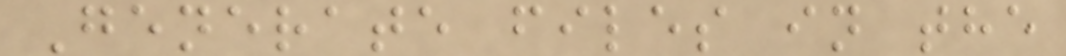Generate files in the
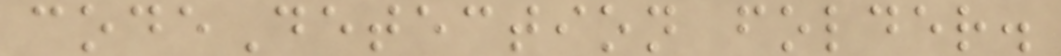codeDetection folder.
